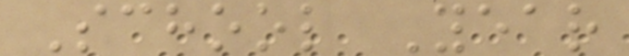School Year
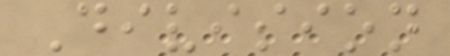Division
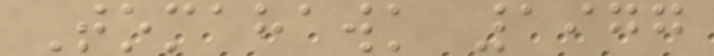Tomahawk 1977
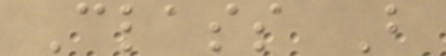Class B
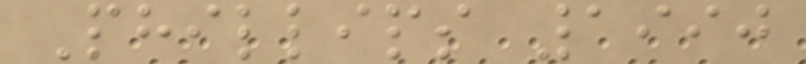Phillips 1990
